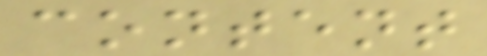content
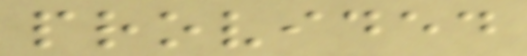provided
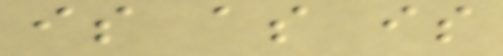is as is
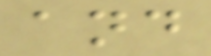and
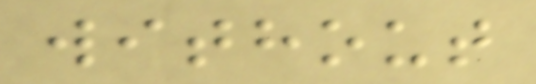without
